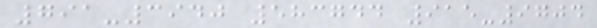791-3940 583744 915-9704
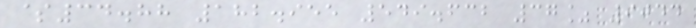$34.88 182.955 549.632 37% 9044
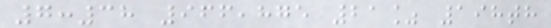7:38 966,875 21% 198th
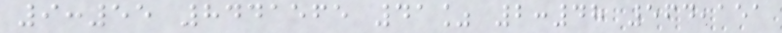9:55 8441565 41% 2:48 564,151
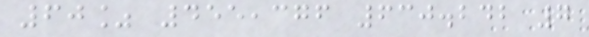60% 455,376 630.242 7
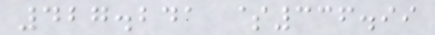427.241 $336.99
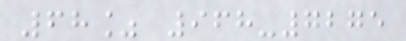68% 968-7275
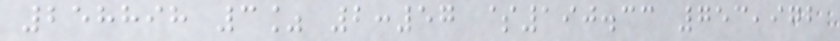258898 3% 2:57 $190.33 753,972
